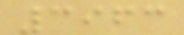3963
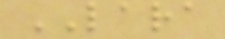LARA
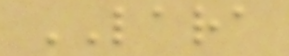LARA
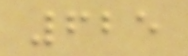625
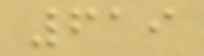619
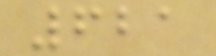621
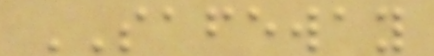SAFEWAY
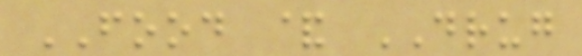FOOD & DRUG
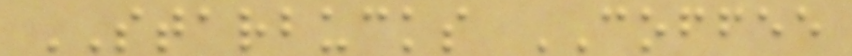STARBUCKS COFFEE
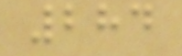284
